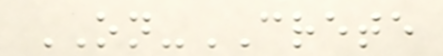ON-CRETE
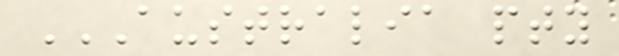AUSTRALIA PTY
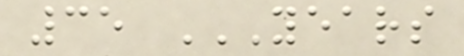35 YEARS
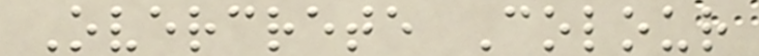Overcrete Colour
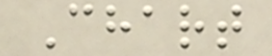Chart
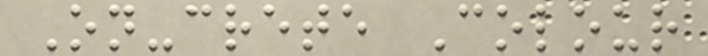On-crete Colour
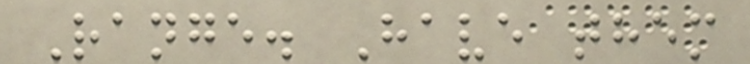Range. Have them
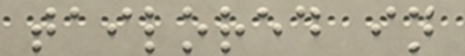tailored in
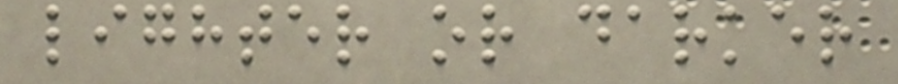lighter or darker
